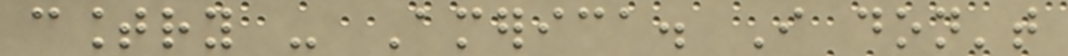country - America. I don't
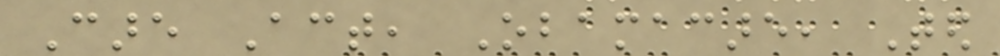Care Act, Obamacare, Ted
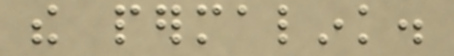the permalink.
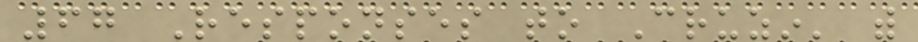67 Responses to Cruzin' with
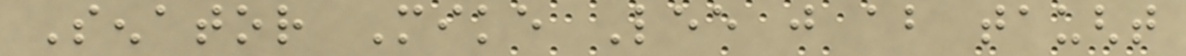Senator Mike Lee just about taught
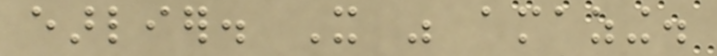earlier. It was amazing.
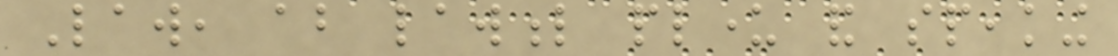Law, about lawful plunder and speaking
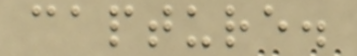capture.
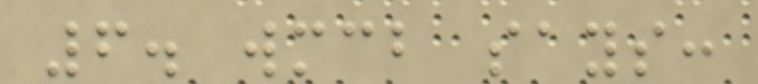6. wmcb says:
